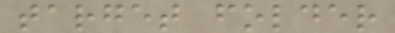target folder
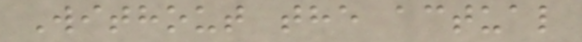Without the actual
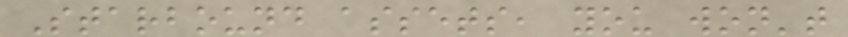Starbound assets, you won't
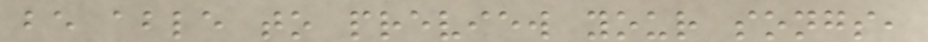be able to preview your songs,
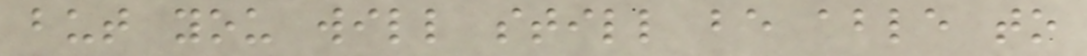but you will still be able to
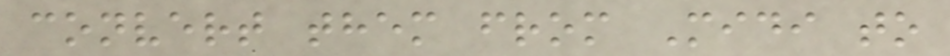convert them from Midi to
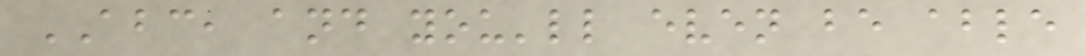ABC, and you'll even be able
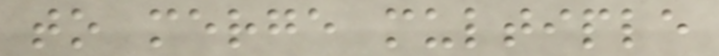to merge multiple
